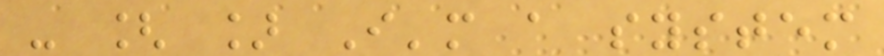- [ ] I'm a system
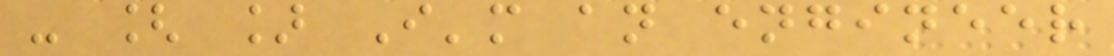- [ ] I'm an engineer
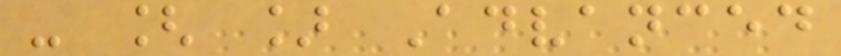- [ ] Advanced
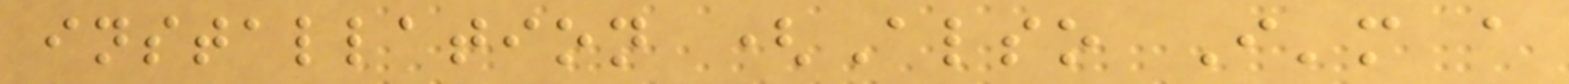installation (Also I'm a
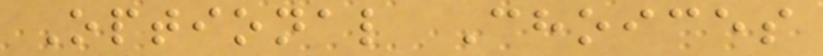Optional Choices
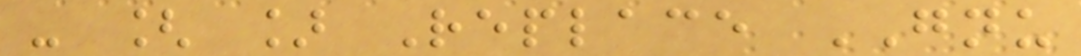- [ ] Replace GNU
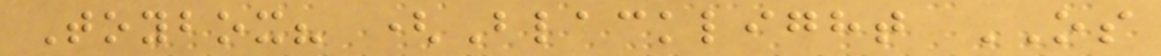Toybox? (Blacklight OS
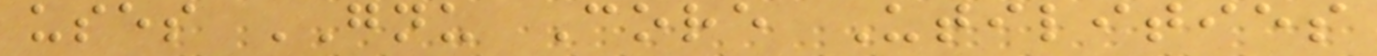uses GNU Core Utilities
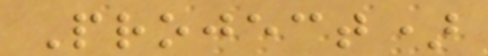Project)
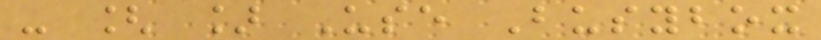- [ ] Use Busybox
